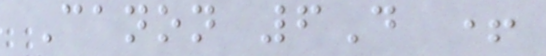Canon 6D +
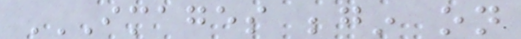IMAGES BEGIN ON
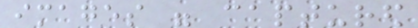images were captured
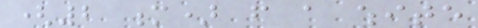(2 m) from a white
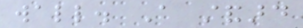wall. A standard
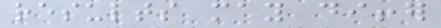results may differ
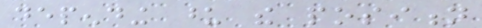depending upon the position
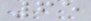65
